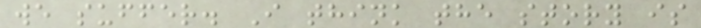we suffer. I think the story is
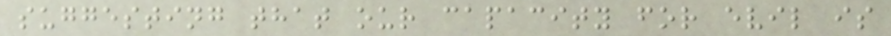suggesting that our capacity for evil is
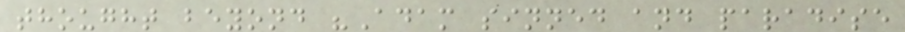thought beyond "Adam sinned and paradise
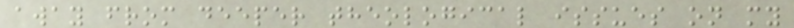away from deeper theological issues on my
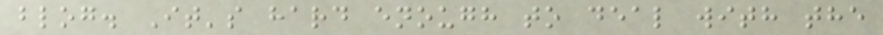blog. It's hard enough to deal with the
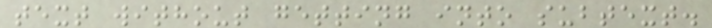text without getting into subtext.
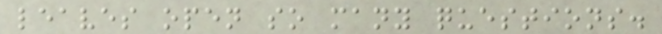leaves open so many questions.
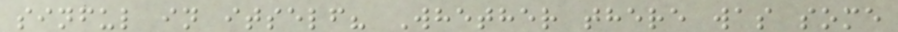sinful in itself? Whether there was some
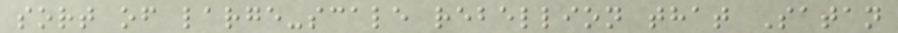sort of large-scale rebellion that Satan
